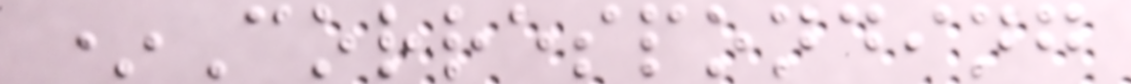*Corresponding
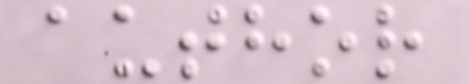author
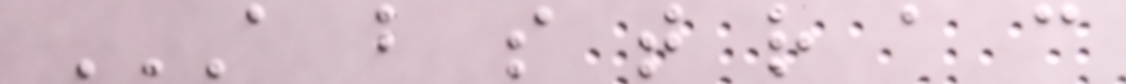A B S T R A C
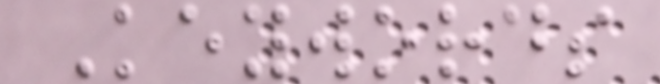Keywords
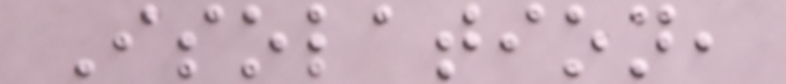Isolation,
